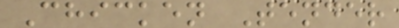Chicken Tender
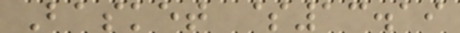Basket $13.19
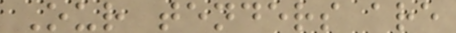Our tenders are
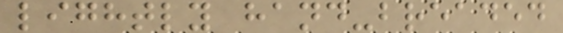lightly hand-breaded
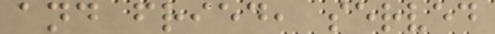and fried, served
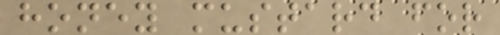honey mustard for
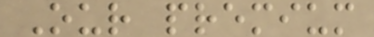Our premium
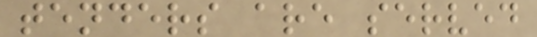tenders are served
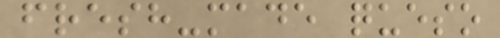fresh-made queso
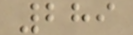289
